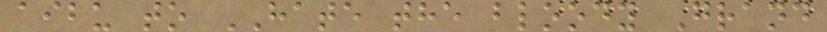aibu to HATE the bloody Grand
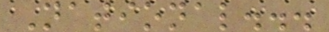National...
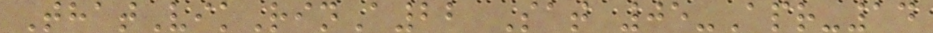ThatVikRinA22 Sat 05-Apr-14
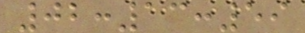02:13:59
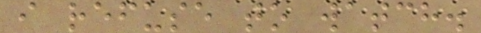i refuse to watch.
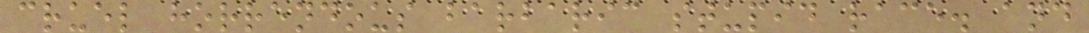cruel horrendous barbaric stupid race. and
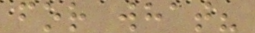for what?
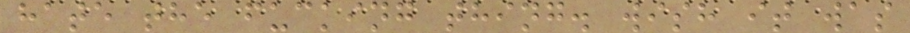hate the fucking thing. wish it was
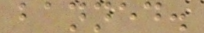banned.
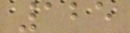125
